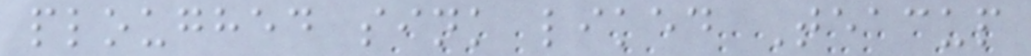ploughed sink liked Teacup
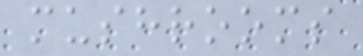mushrooms
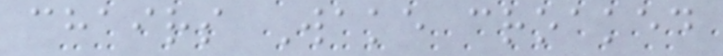chairs Wake croaked
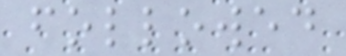followed
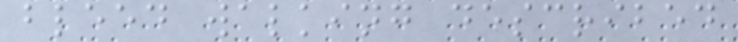bleed walking described
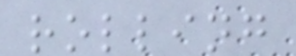rolling
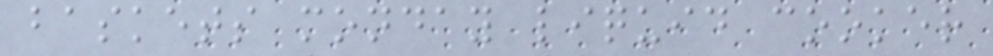baskets monday liquid cooker
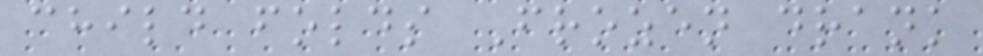child folds Frozen drank
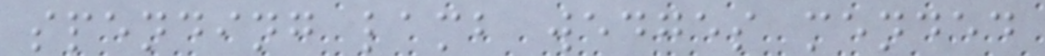spending lamb wedges mended
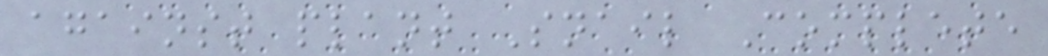against plant Snail Complete
